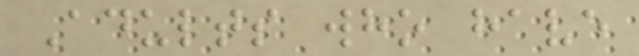Adults who have
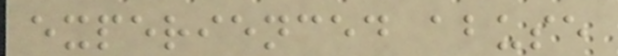experienced abuse
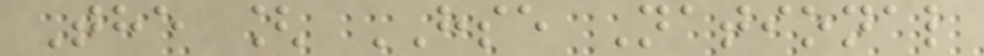The [ HSE National
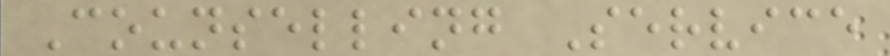Counselling Service
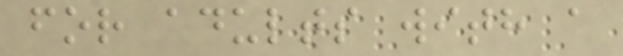for adults with a
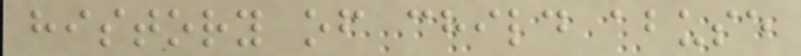history of child abuse
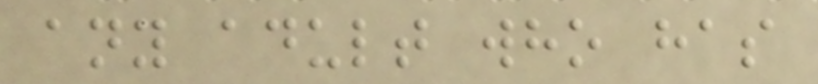any adult who has
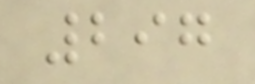297
